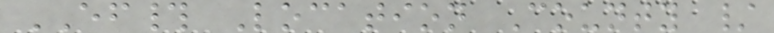EF# Location County /
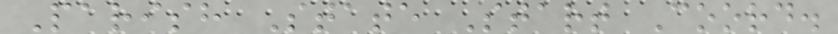Parish State Start Coord.
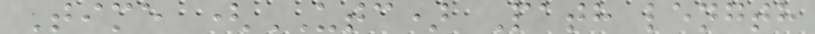Time (UTC) Path length
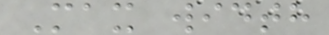Max width
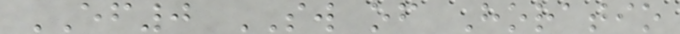EF0 SW of Horatio
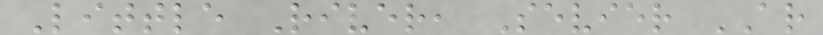Little River, Sevier AR
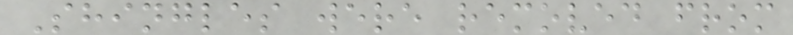Shingles were removed from
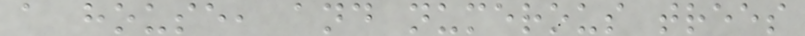a house, and numerous trees
